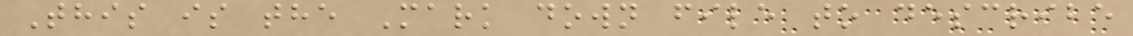This is the Mark down file to describe
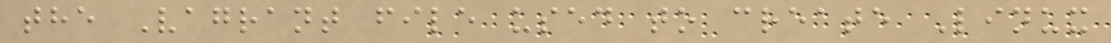the Vagrant file used to create Linux
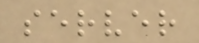server
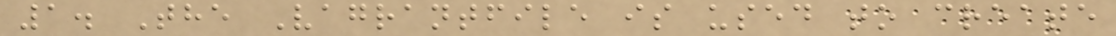1. The Vagrantfile is used to create
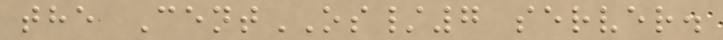the CentOS/7 server.
